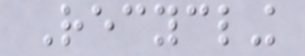Recycling
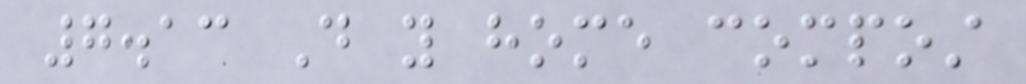7.13 Do you home compost
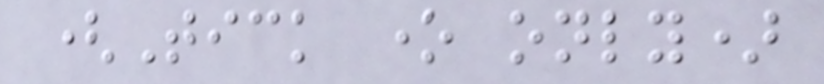(Tick one only)
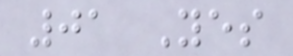01 Yes
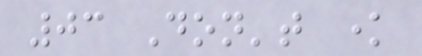03 Don't know
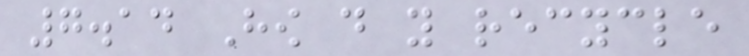7.14 How do you recycle
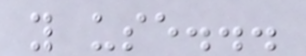you use...
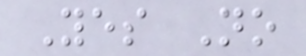Yes No
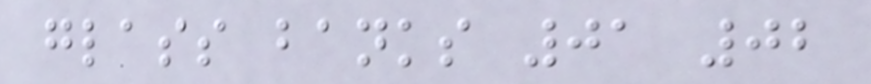glass banks 01 02
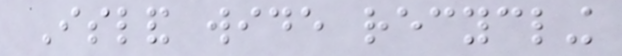Island wide recycling
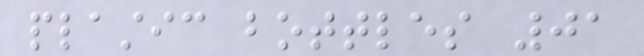plastic bottles 01
